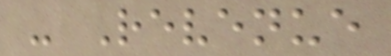- Revenue
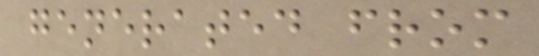generated from
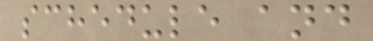schedule and
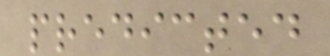predicted
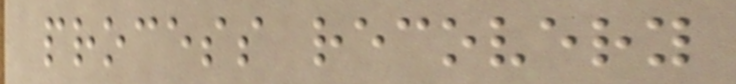process recovery
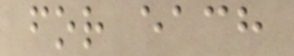for each
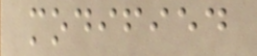modified
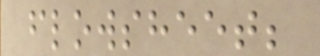flowsheet;
